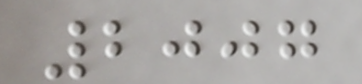2007
